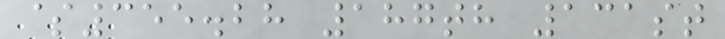$355.28 187th 131st
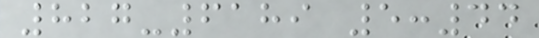827-6189 5:44
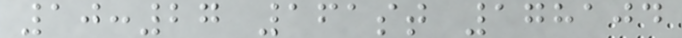10:27 161st 178104
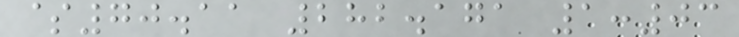$70.11 282.171 1:03
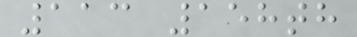113 158th
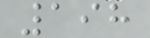198
